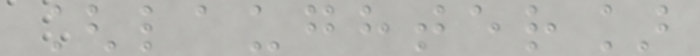[laughter]
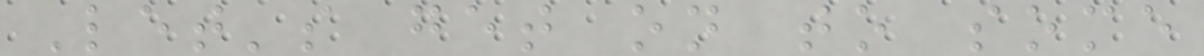Let's get on to some
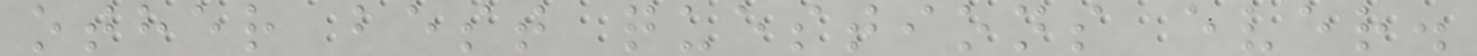other best questions ever.
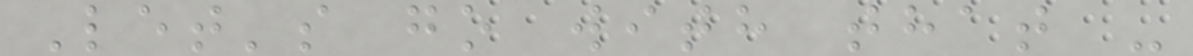Let's go with that -
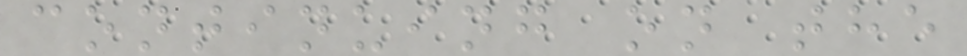continuing on the
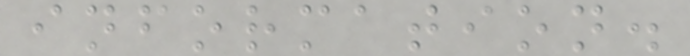information.
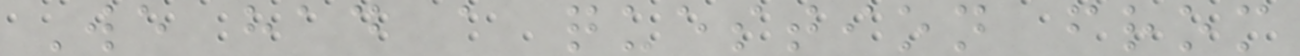We had a question from
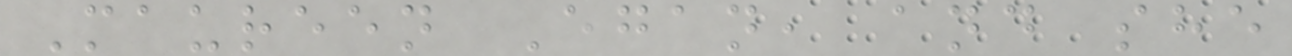Maureen Egan, and she
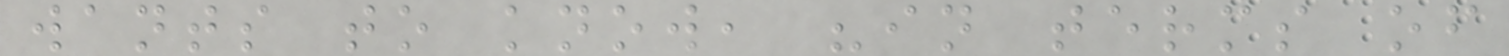wants to know, "in terms of
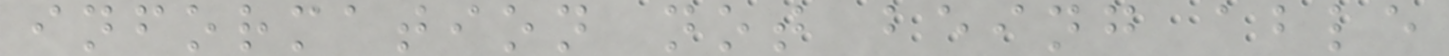information not being able
